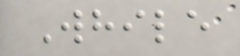While
